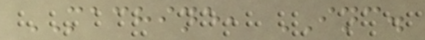MACHINE, INC.
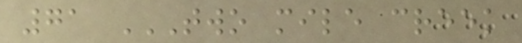71 TWO MILE CREEK
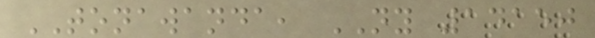TONAWANDA, NY 14150
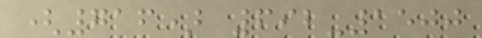(716) 692-1500
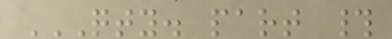QTY. PART #
